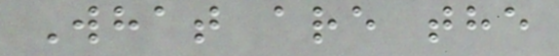What are the
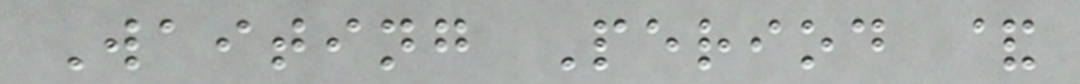Waiting Period &
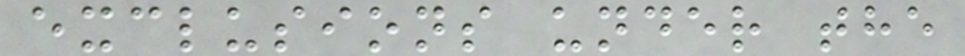exclusions under the
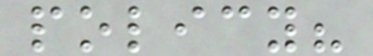policy?
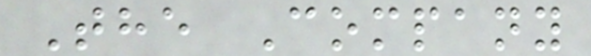The Company
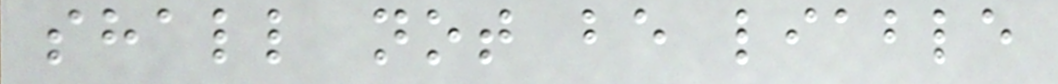shall not be liable
